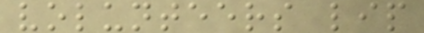volunteers lip
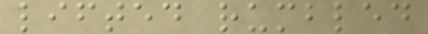lifted rumbled
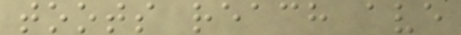toots reach ave
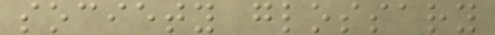society glossary
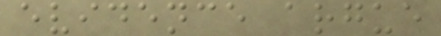evidence argue
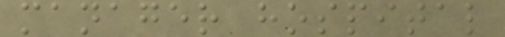manager hospital
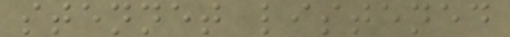stennet listened
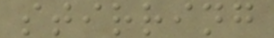stirring
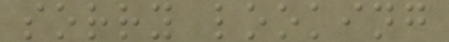sorry looking
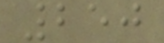250
